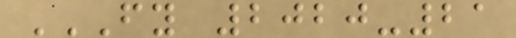FY 2020-21
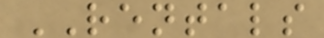RENTALS
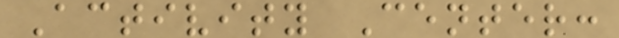Activity Center:
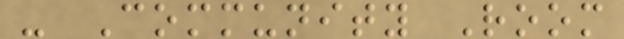- Community Room
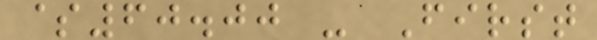$60.00 - First
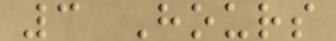3 Hours
